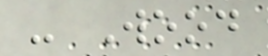- Wood
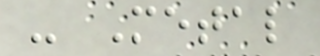- Metal
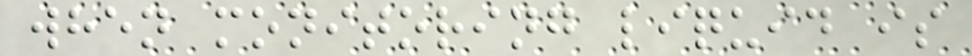when monitoring liquid is
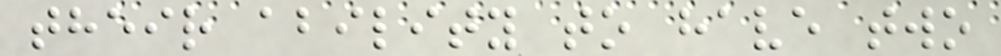their ability to have two
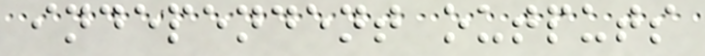independent outputs
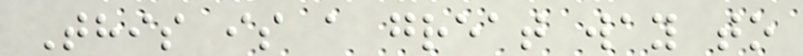This is a great way to
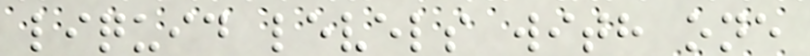liquid levels with one
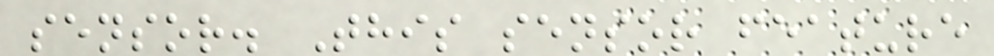sensor. This sensor feature
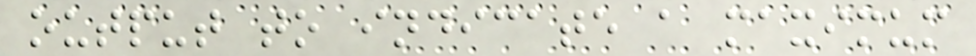output to indicate a maximum
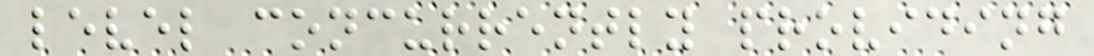level concurrently providing
